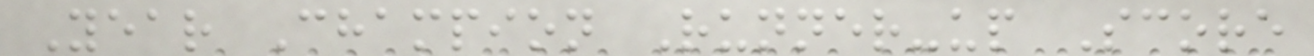Year Champion Runner-up Score
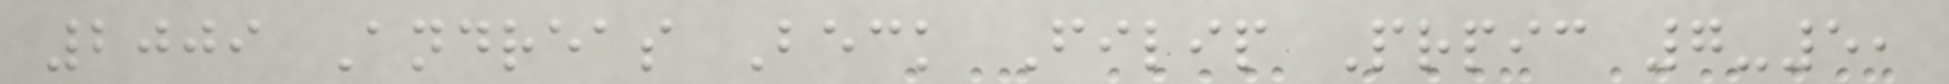2009 Andreas Beck Filip Prpic 7-5,
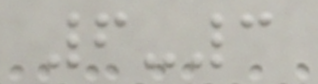6-3
